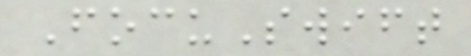FocuSwift
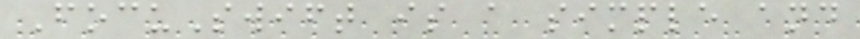FocuSwift is a simple and
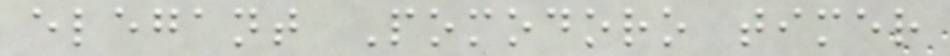elegant Pomodoro timer
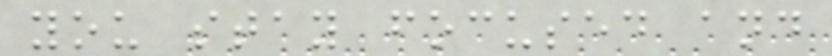you stay focused and
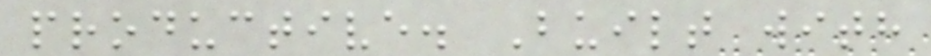productive. Built with
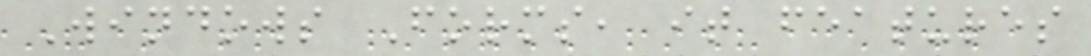Windows Forms, it features
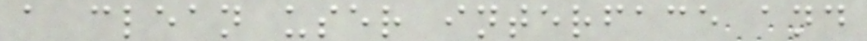a clean user interface and
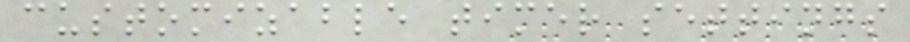customizable timer settings
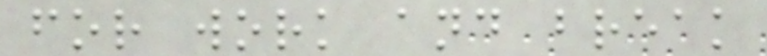for work and break
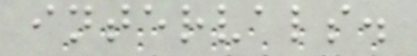intervals.
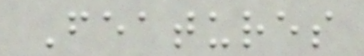Features
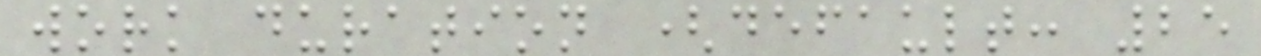work duration (default: 25
